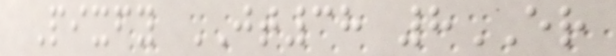Pixfy JT38 8ER
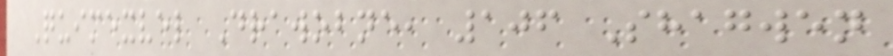Quimexvel Drawobne, 106 Shagwen
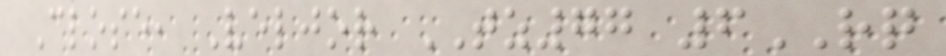Close, Veljor TZ77 6RQ
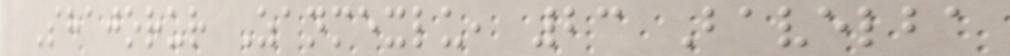Shajorur Zanmexlu, 23 Bavelba
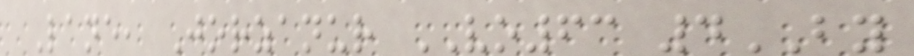Lane, Jorzanur VO63 4BY
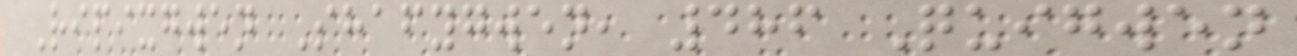Ripixgwen Shafygwen, 486 Quigwen
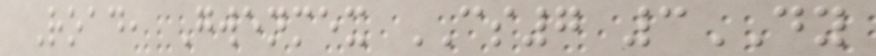Road, Gwenmex CS7 3DY
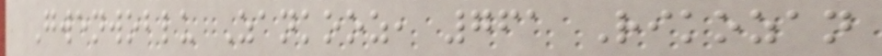Gwenwoblu Zankooz, 761 Rikozan
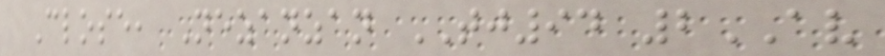Close, Nezanzan TJ94 2AV
